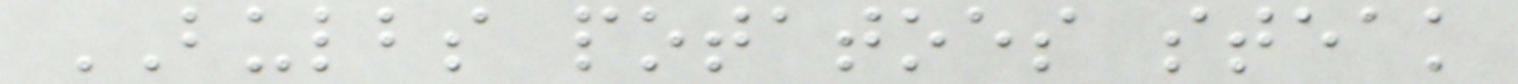BULBS potatoes steak
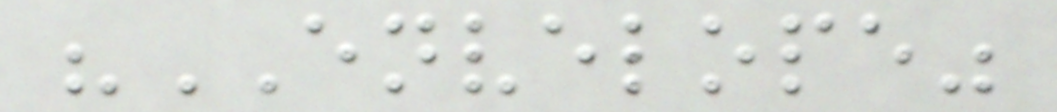"ENVELOPE"
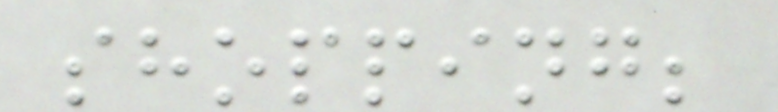shopping;
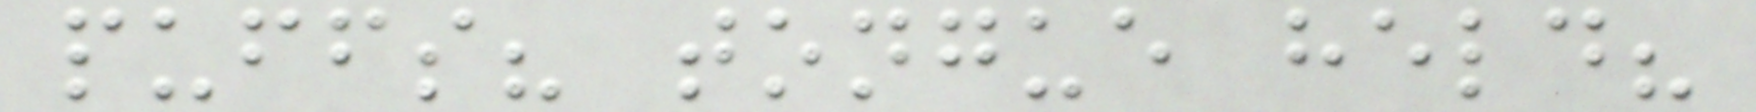puffs? tongue held?
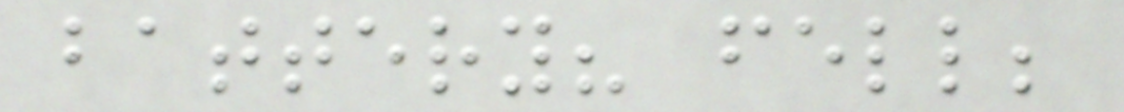battery? fell;
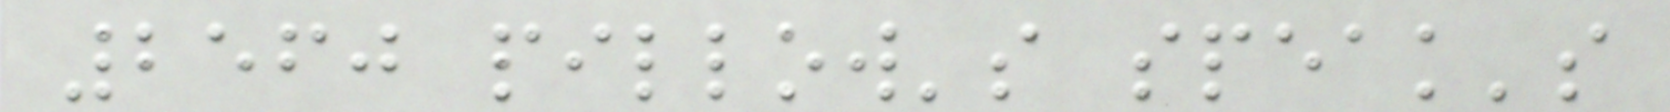2560 pillow's speak's
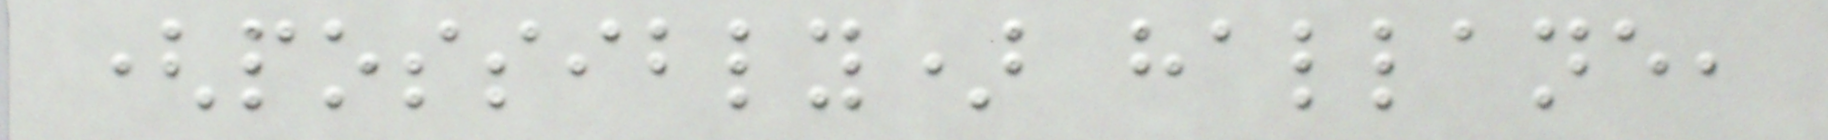(possibly) hallane,
